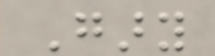Gary
